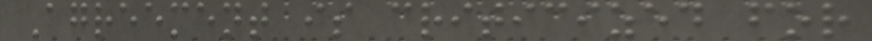Agreement is criticized for
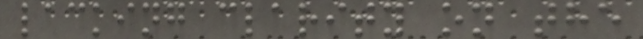lacking clarity on the
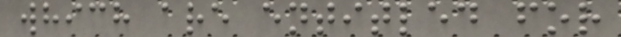which are entitled for
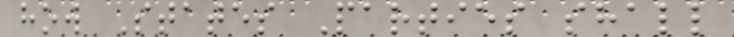how States Parties shall
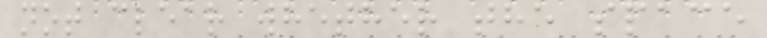not clear whether the space
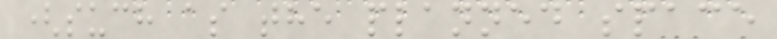(such as the planned space
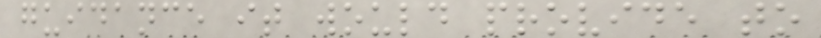guidance it would provide to
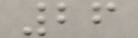26
